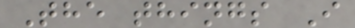The things I
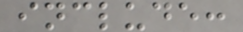include:
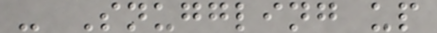- Snuggling up
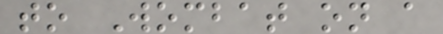to Wombat on a
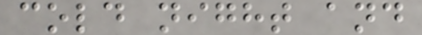cold night and
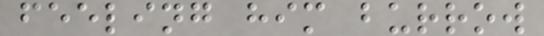feeling him burrow
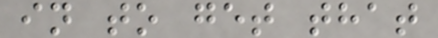in to get that
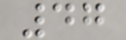47
